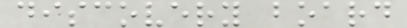discovery board
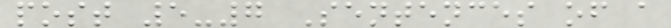post 5-7 Sentences of a
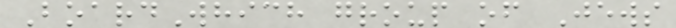BoardWhich group of Jews
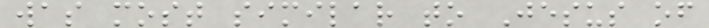was most similar to Jesus of
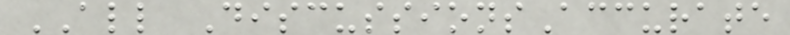ALL DiscussionsAccurate
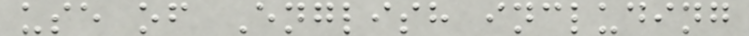use of English including
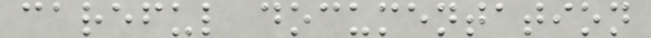careful documentation
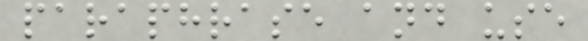paraphrase and use
